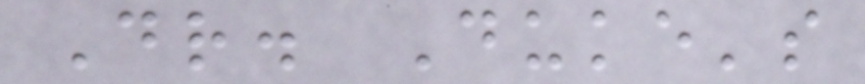Dr. Duke's
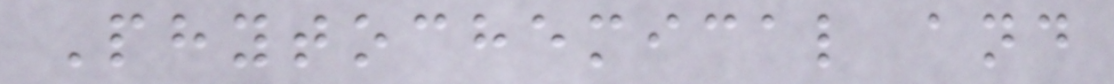Phytochemical and
